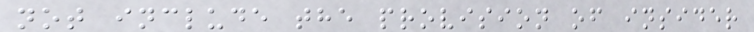not include the provision of insider
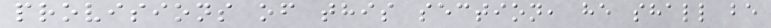provisions of this section, he shall be
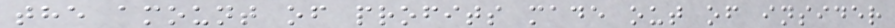the amount of profits made out of insider
